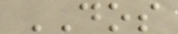DOS
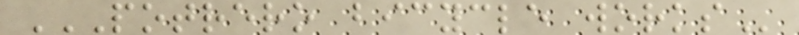POTRERO BICYCLE WORKS
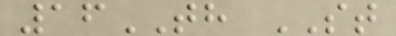16TH ST
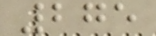275
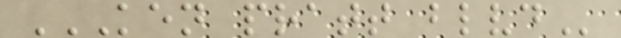KEN PRATT BLVD
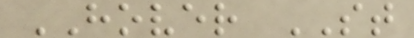HOVER ST
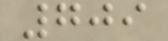709
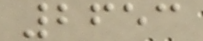2653
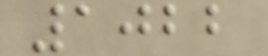1022
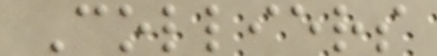Colliers
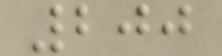200
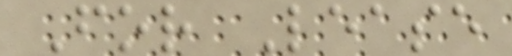For Lease
